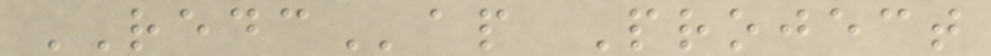REDCap Project
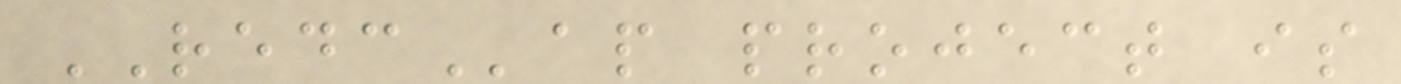REDCap project is
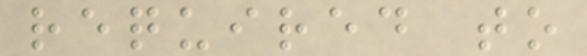required to
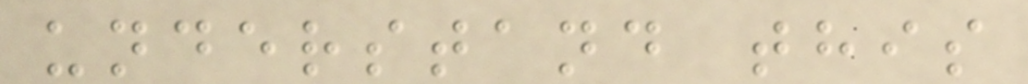understand this
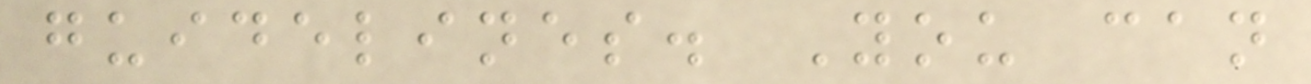guidelines. You can
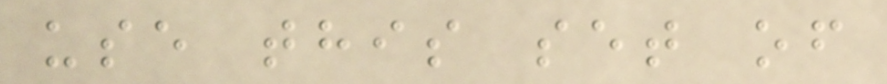use this set of
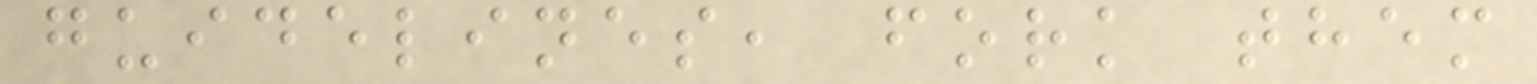guidelines, fork them
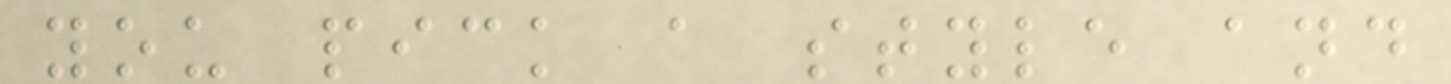you pick a style and
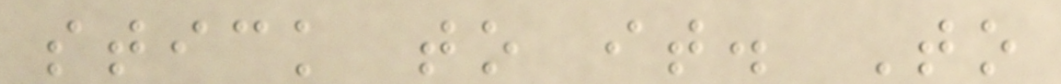stick to it. To
